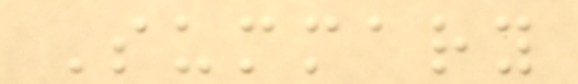Summary
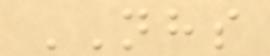NHS
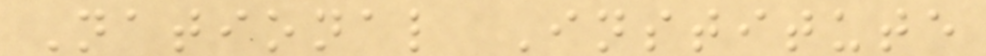National Institute
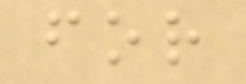for
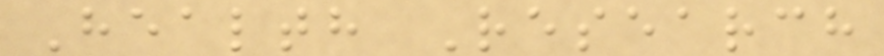Health Research
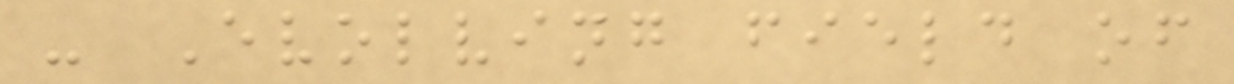- Evolving field of
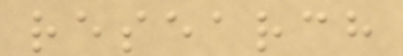research
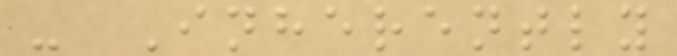- Inherently
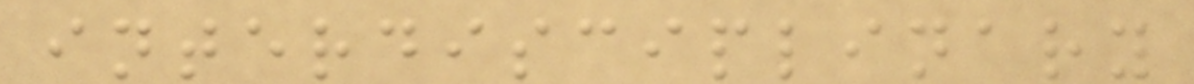interdisciplinary
